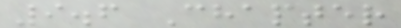9.6 Chapter
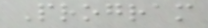Program
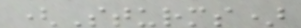(Sturms)
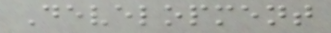Development
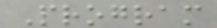Program
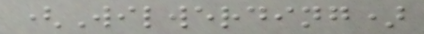(Wilwerding)
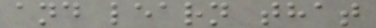and learn that
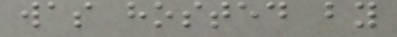was hosted by
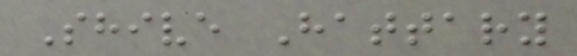Shive Hattary
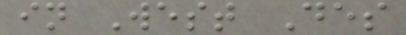in West Des
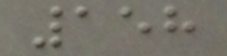158
